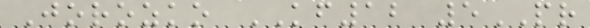Jorozko KF12 5PR
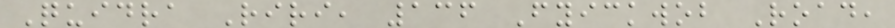Quidra Riri, 136 Fyickwob Road,
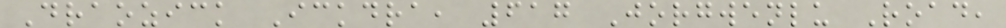Draozick Ickdra, 617 Jorgwenlu Road,
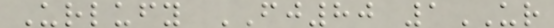Urlufy FJ80 1UR
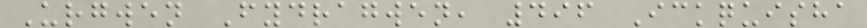Urgwen Fydragwen, 496 Ickquisha
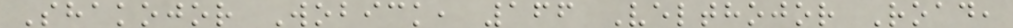Shakojor Wobick, 166 Velthojor Road,
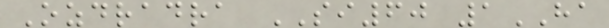Ozdradra SI60 1HA
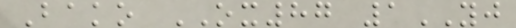Bako OX87 1YJ
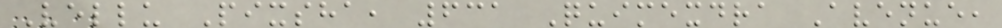Vellu Pixsha, 631 Quimexdra Avenue,
